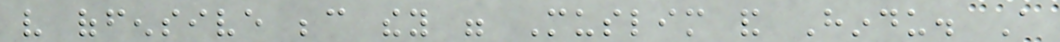very offensive because they were Muslim and Hindu. A
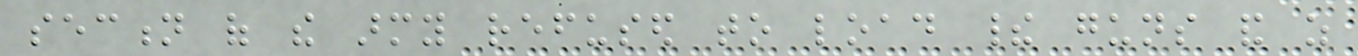section of the army refused to load their guns and as
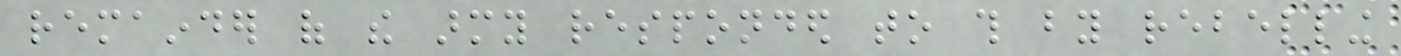remainder of the army responded to this by rebelling
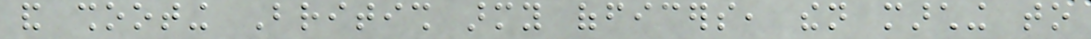and shooting British army officers, then marching to
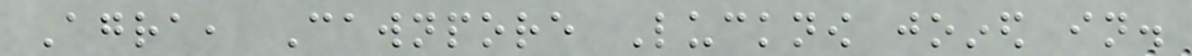Agra, Cawnpore Lucknow joined in.
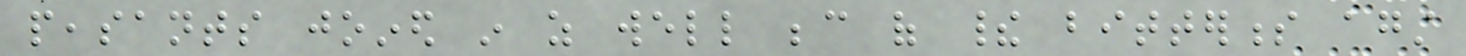peasants joined in as well because of their bitterness against
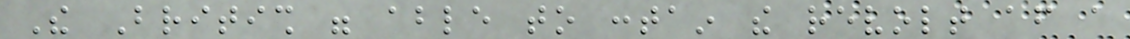The British were able to contain the revolt after a
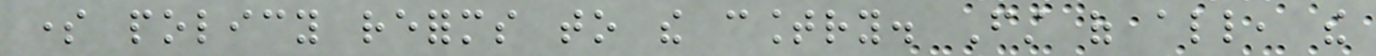some policy reforms to the country. First of all, the
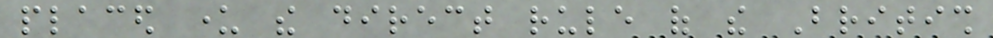placed under the direct rule of the British
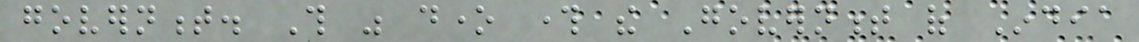government. This was done through the Government of India
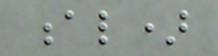al)
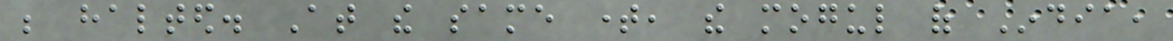be halted. At the same time, the mogul of India,
